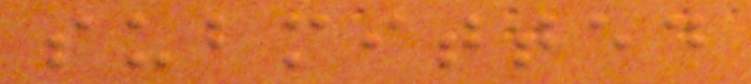submitted
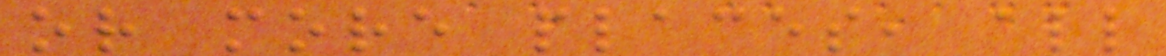or more places, all
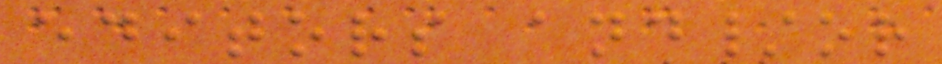editors and/or
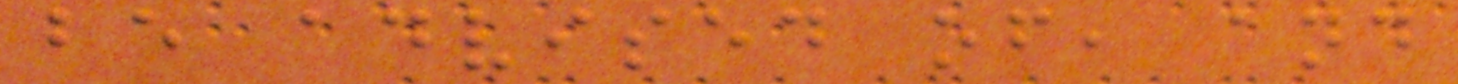be advised of, and
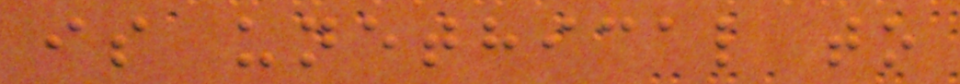is unethical to
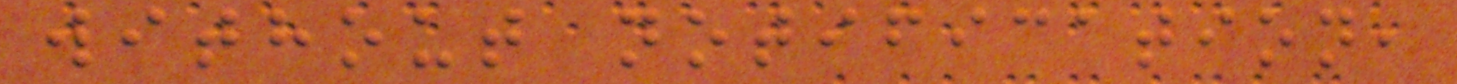without notification,
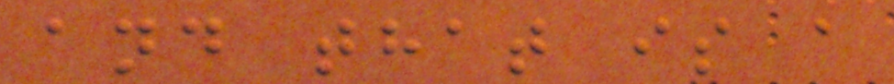and that is a
